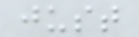just
